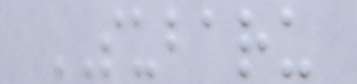SUBARU
